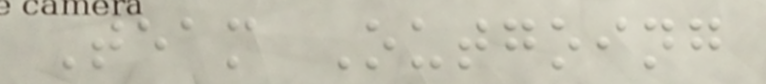Team Outgoing
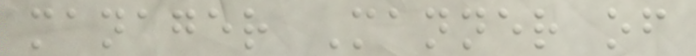manager Manner of
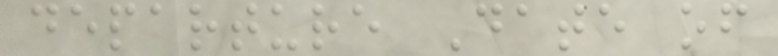departure Date of
